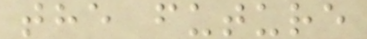the future
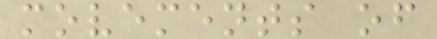movements of
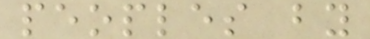peoples by
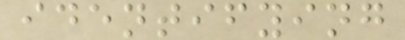identifying
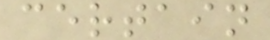certain
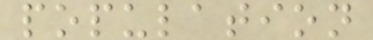population
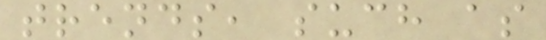trends, such as
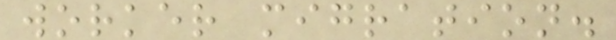worker migration.
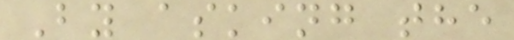By asking the
